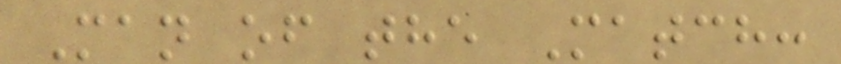Man of the Match:
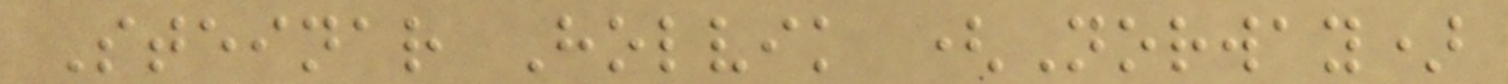Steinar Holvik (Norway)
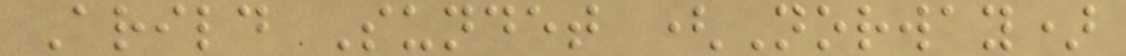Arild Sundet (Norway)
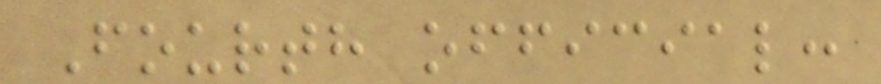Fourth official:
